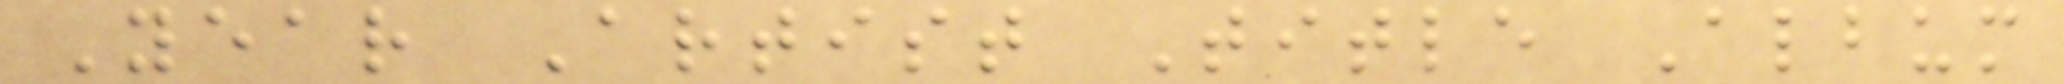Year Artist Title Album
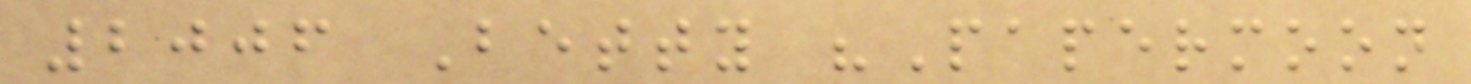2006 Betty "Papermoon
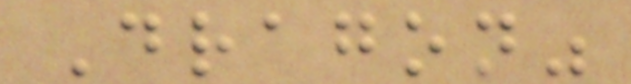Dragon"
